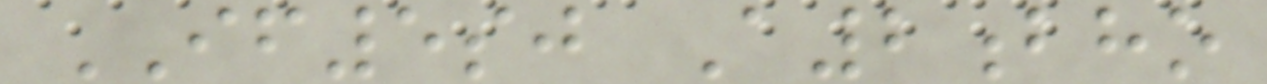IF5sj A2bho
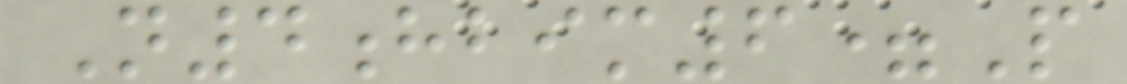N4hbim6=P
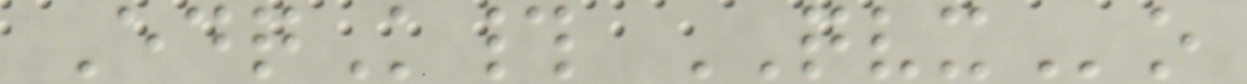EdqK# QVXo
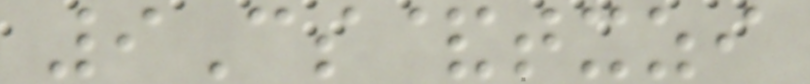9Cs&txzi
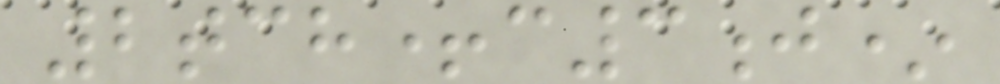2tch+c3j*
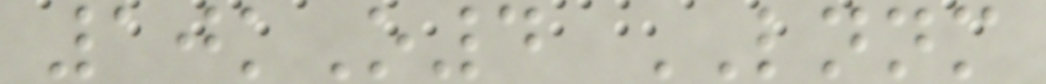10kO4 LNNM
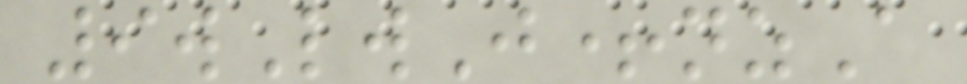9wLwJ+nzA
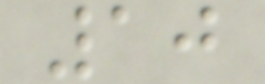10
